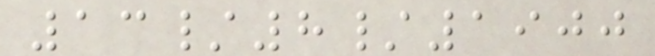13/8/1900
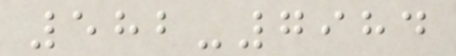582-7984
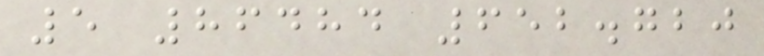5 86484 652.720
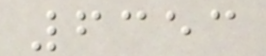6353
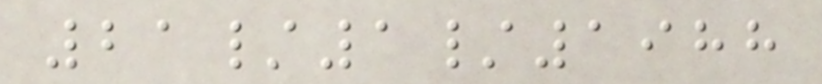21/1/1988
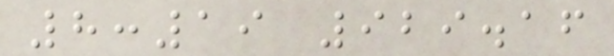8:19 929.16
